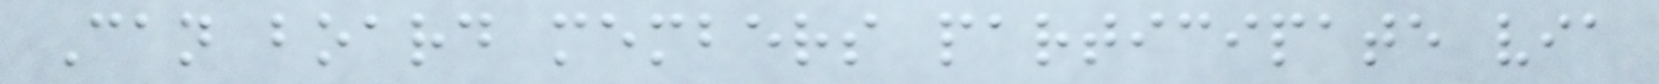Can board members participate via
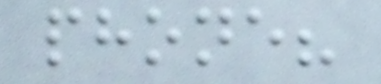phone?
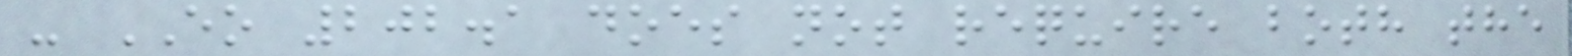- EO 202.1 does not require both the
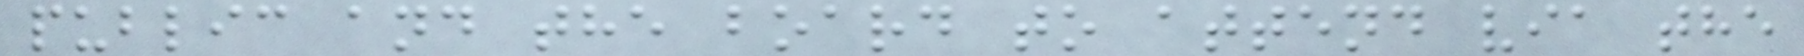public and the board to attend via the
